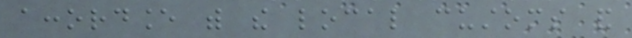accordance with the local customs and
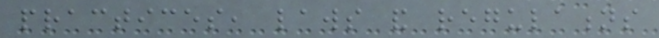practices, laws and regulations
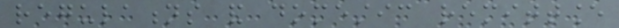regulations and domestic remittance
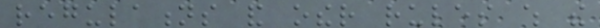regulations and other rules which the
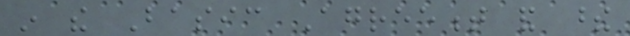in the Basic Agreement and these
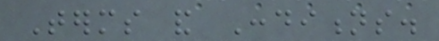Terms and Conditions.
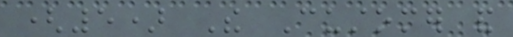(5) The Customer and
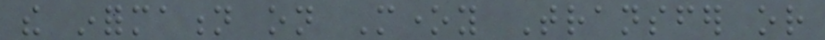the information on Money Transfer or
